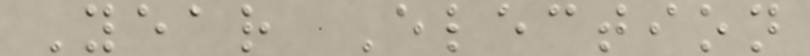Year Election
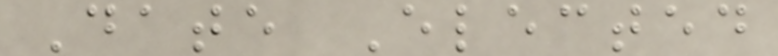Date Elected
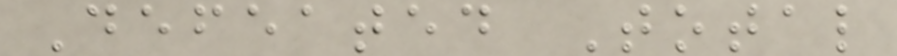Defeated Total
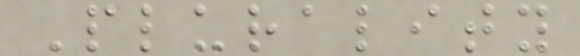Plurality
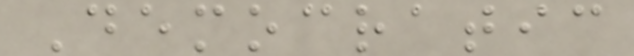Democratic
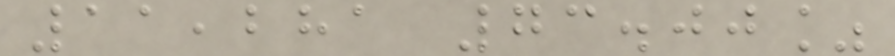11,281 73.00%
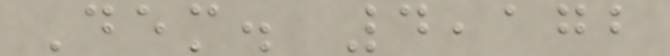Dem. 4,172
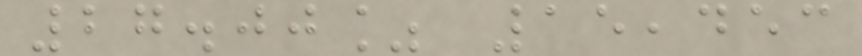27.00% 15,453
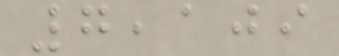7,109
